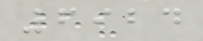6924
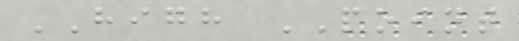HIGH POINT
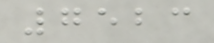7523
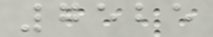7525
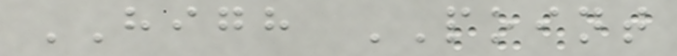HIGH POINT
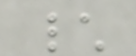\
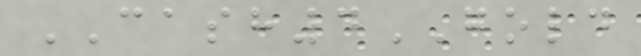CASH4GOLD
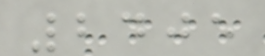2405
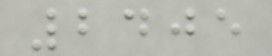2405
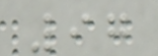97
